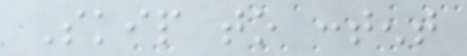Skip to content
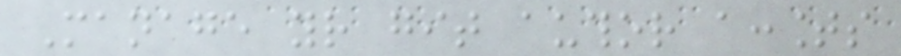Manage your git author accounts
